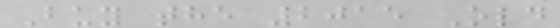Buy the 2015 Old
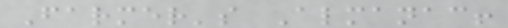Farmer's Almanac!
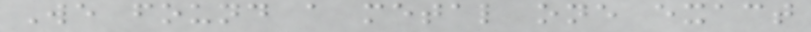We found a metal one exact
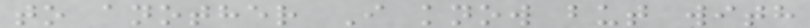to another I know but with
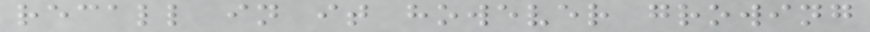recall in it however growing
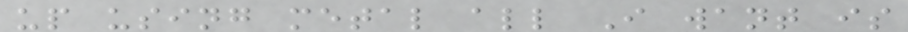up using metal all I want is
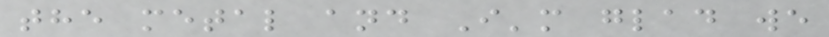the metal and I'm glad we
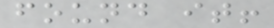found it!
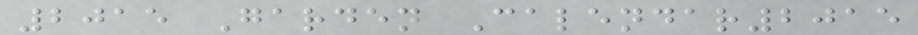2015 Garden Calendar2015
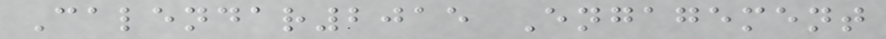Calendar2015 Engagement
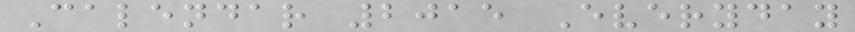Calendar 2015 Everyday
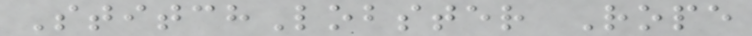StitchLobster Rope
